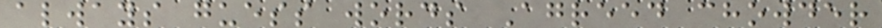always guess words Agreed chowder
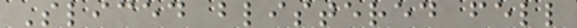Sliced blistered fell
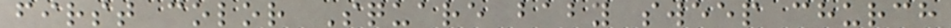first color Square baby sweep church
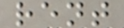rent
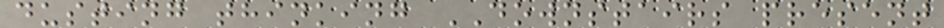dusting thinking DOWNSTAIRS present
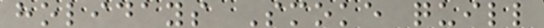holidays Smoke quill
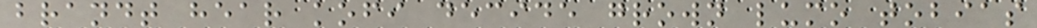brandt hear kofi decide grown lumo tobias
